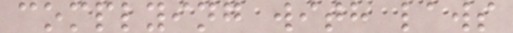complying with laws
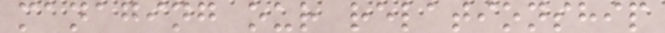managing our relationship
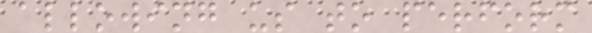allowing us to perform
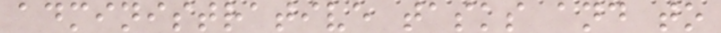administrative tasks and to
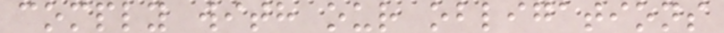comply with our obligations
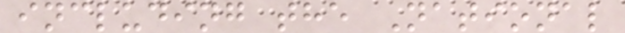including the National
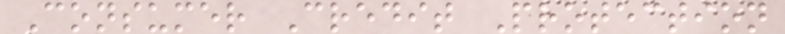Consumer Credit Protection
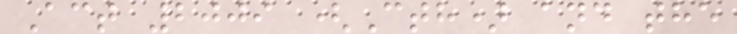Act 2009 (Cth) and the
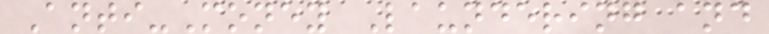Anti-Money Laundering and
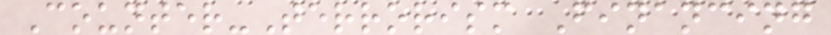Counter-Terrorism Financing
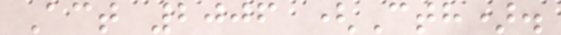Act 2006 (Cth).
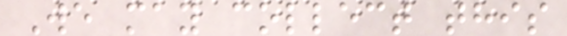We may collect this
